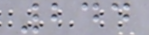244
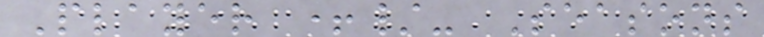Player +/- Seasons
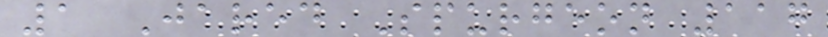1 Jared Spurgeon 117
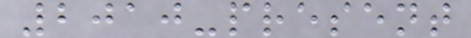2010-present
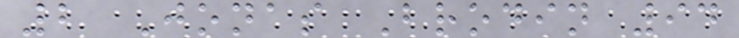2 Jonas Brodin 94
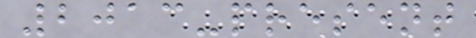2013-present
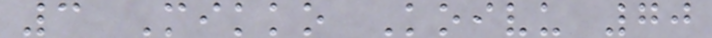3 Mikko Koivu 70
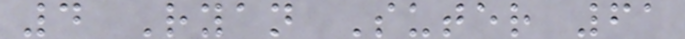4 Ryan Suter 61
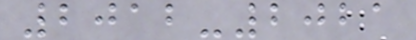2012-2021
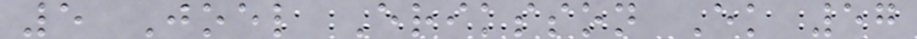5 Joel Eriksson Ek 57
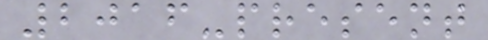2016-present
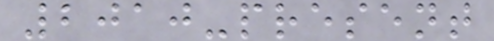2010-present
